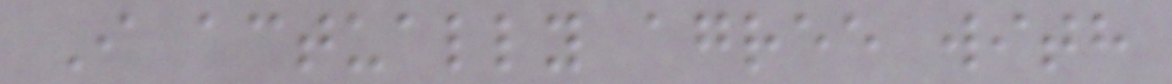I actually agree with
